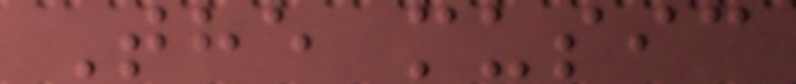The music
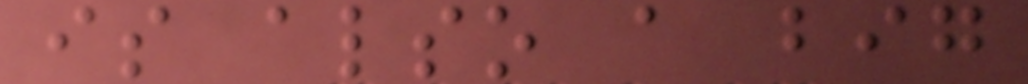is also a big
